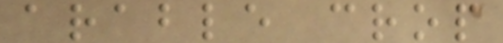arable crop
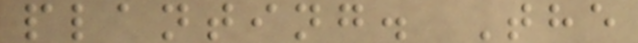planting. The
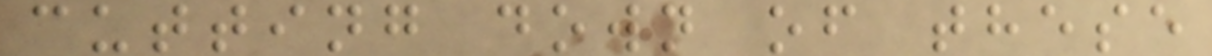cutting down of these
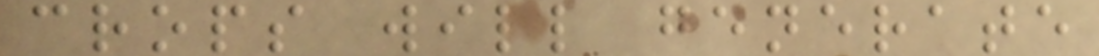crops will generate
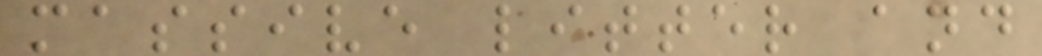massive litter and
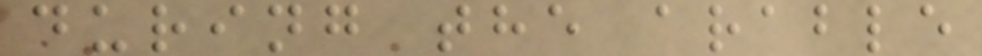during the arable
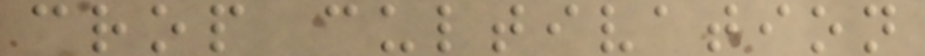crop cultivation
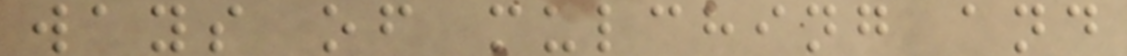ways of mulching and
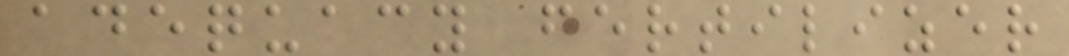adequacy fertilizer
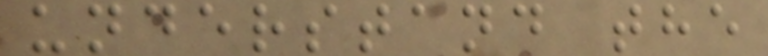understand the
